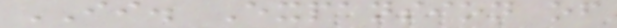II. Expansion of
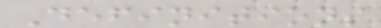Definitions
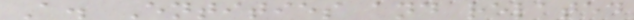A. Entities and related
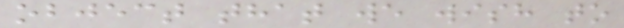object that we wish to
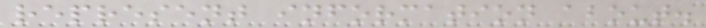represent information about.
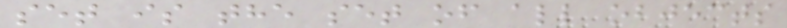set is the set of all objects
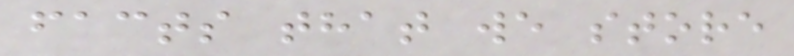facts that we store
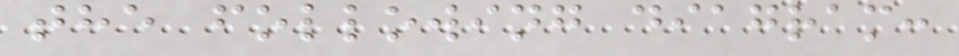the following diagram:
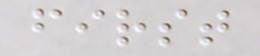first
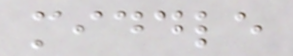middle
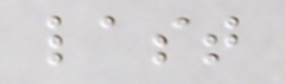last
